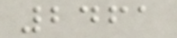2461
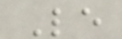Le
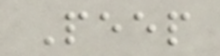Peep
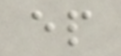ep
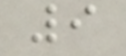9
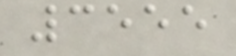3555
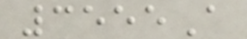3555A
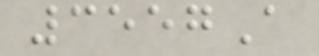3557A
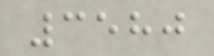3580
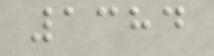1384
